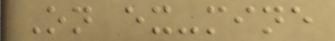On ex-mine
